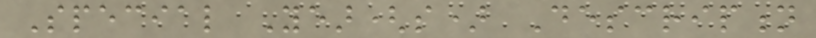Special Year(s) Description
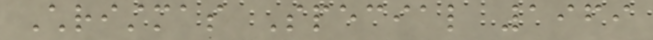Christmas Special 1969
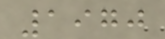1970
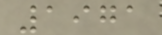1971
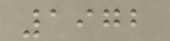1972
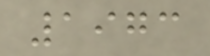1973
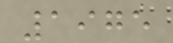1975
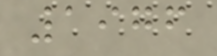1976
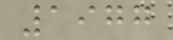1977
